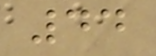44
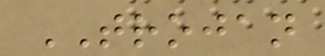TROJAN
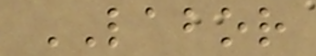LABOR
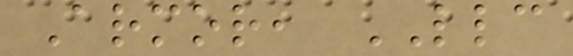Armor, LLC
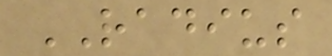RADIUS
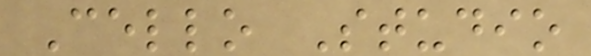Cello Studio
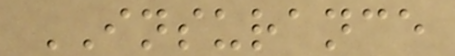INSURANCE
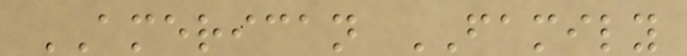AMERICAN FAMILY
